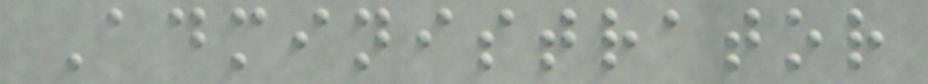Administrator
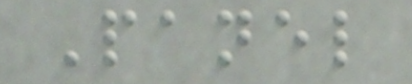Panel
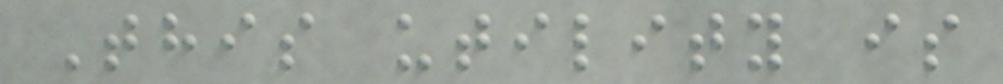This utility is
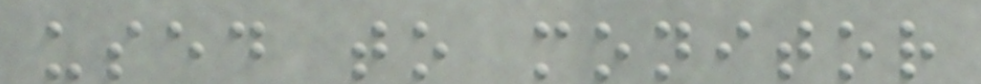used to monitor
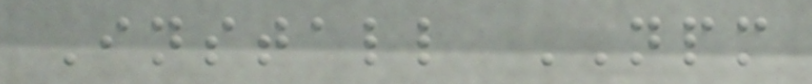Install NPM
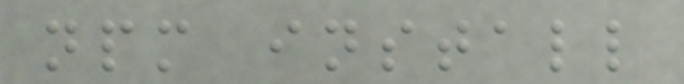npm install
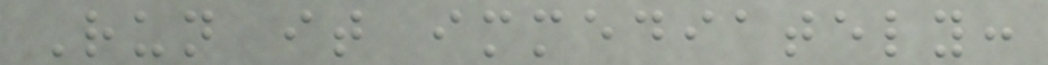Run it immediately:
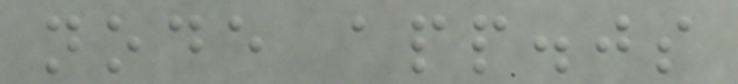node app.js
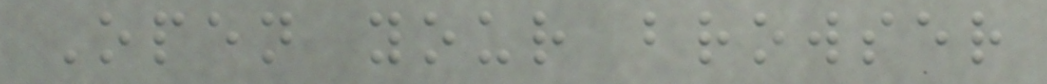Open your browser
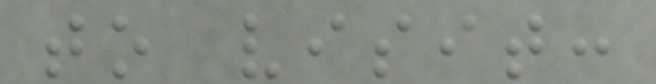to visit:
